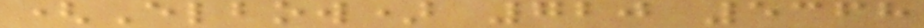(Elbow) 720 5368
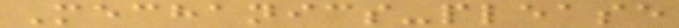Mechanics-please
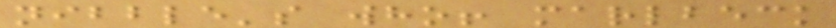nibble's who! marlbeck
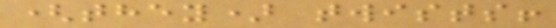(they) twists!
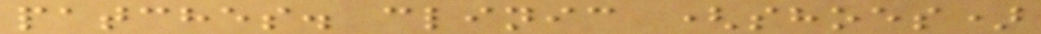patches. clinic (shoes)
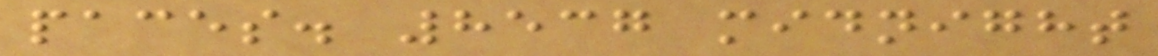paces. 8537 midnight
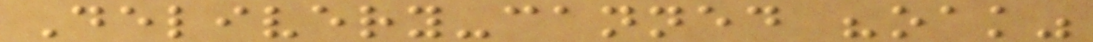Delivery-canned "oak"
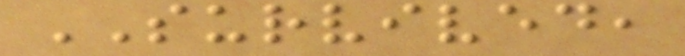SURVIVED,
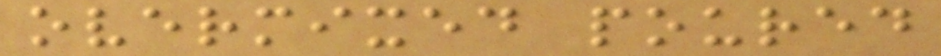overmixed poured
